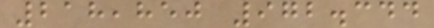218,850 972.344
